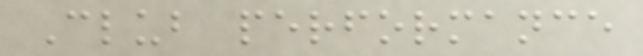Club performance
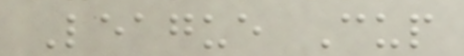League Cup
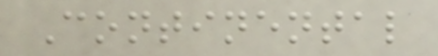Continental
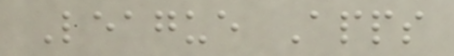League Apps
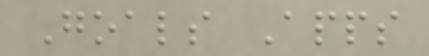Goals Apps
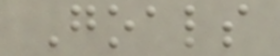Goals
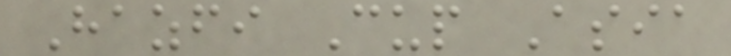Hazfi Cup Asia
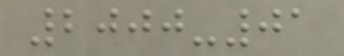2000-01
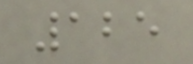125
